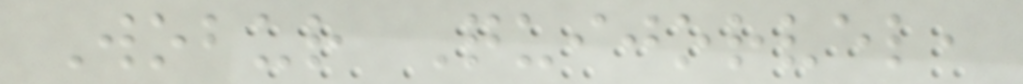Wobur Quijorvel,
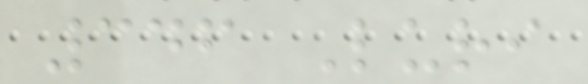346 Luri
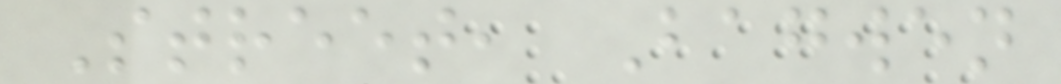Street, Bagwen
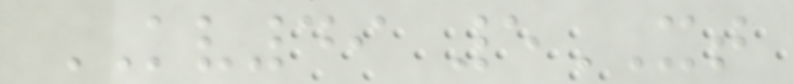KV49 5XT
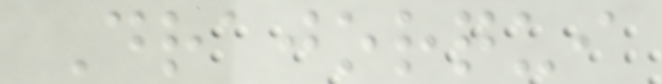Drajorqui
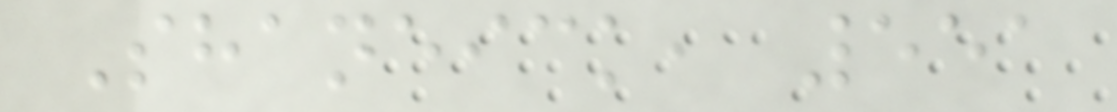Shaneick, 551
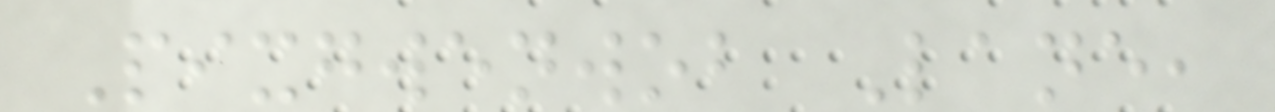Pixgwenwob Lane,
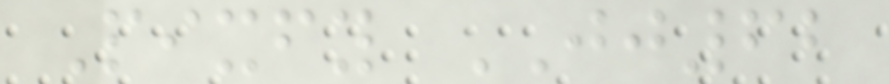Pixfy JJ62
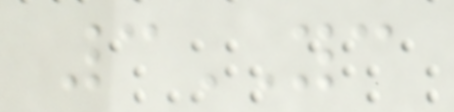3YC
